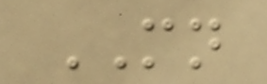MN
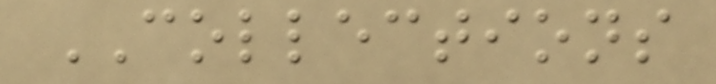COLLECTIONS
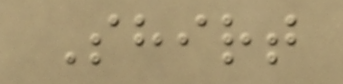Shirt
